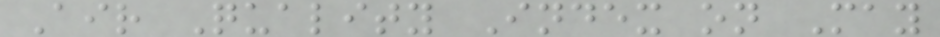Air Quality Index on May
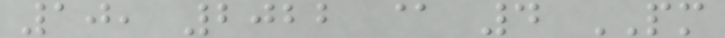10, 2022 @ 4 PM
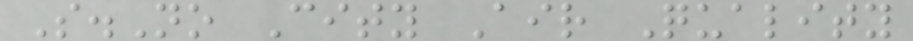S.No City Air Quality
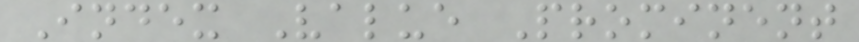Index Value Prominent
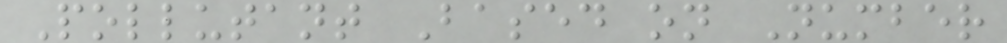Pollutant Based on Number
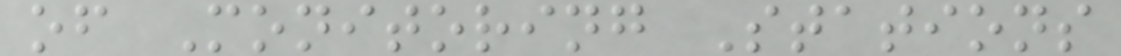of Monitoring Stations
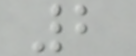2
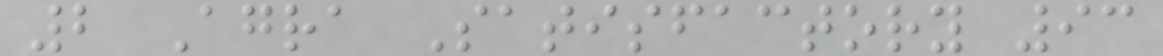2 Agra Satisfactory 93
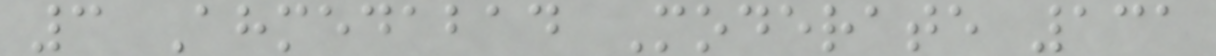3 Ahmedabad Moderate 131
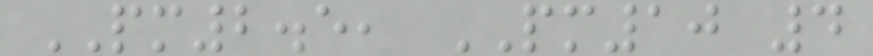PM2.5, PM10 4
